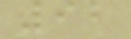92
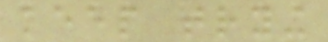keep trying
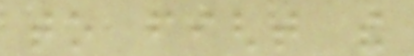to fight the
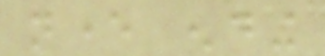never ending
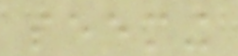seeming
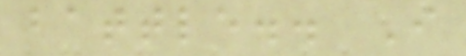battle.. I
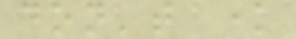don't know
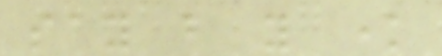say but you know
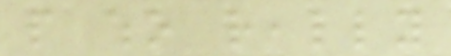people who really
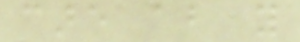care about you
